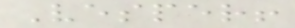Vesper!
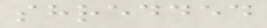shredded
